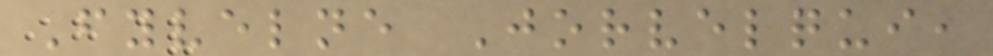Fyvelne Jorvelqui,
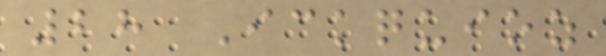28 Ickquioz
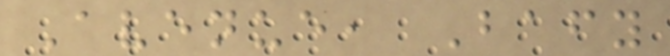Avenue, Bafy
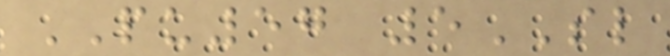PU57 5SL
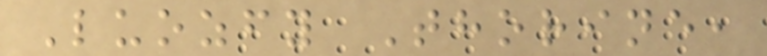Luozfy Thorine,
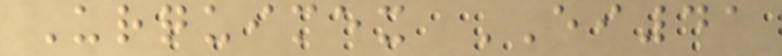Urquimex EI41
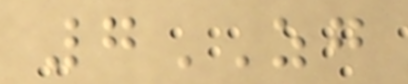7ZG
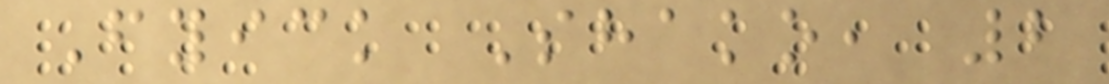Fyick Shako, 2
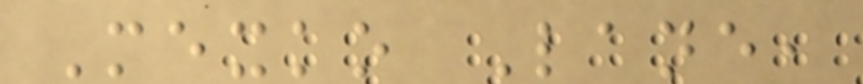Mexko Lane,
